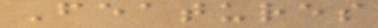Features
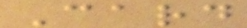Card
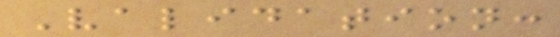Validation:
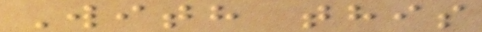With this
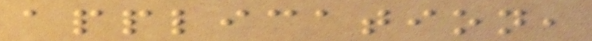application,
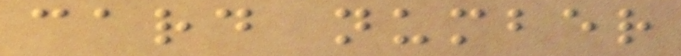card number
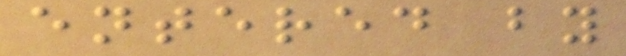entered by
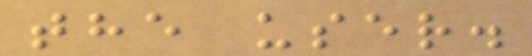the user.
